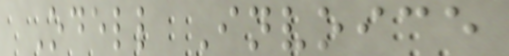Odell Invoice
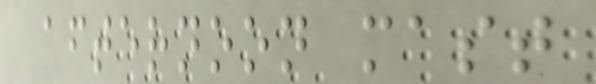afternoon mast
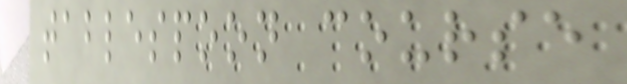tablespoon course
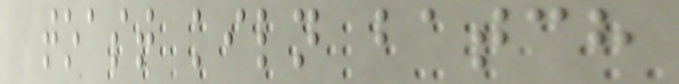toast kiln batch
